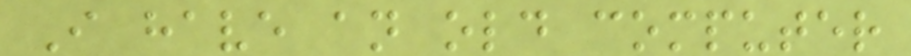I have an old computer
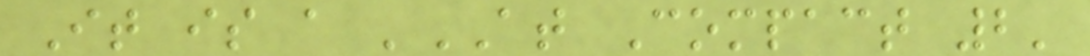It is a 'AT Compact 2'
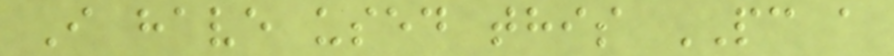I have used this PC a
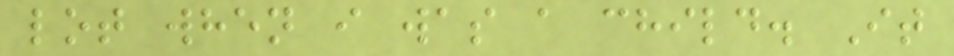lot when i was a child. It
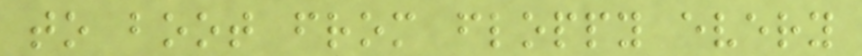to boot from floppy every
